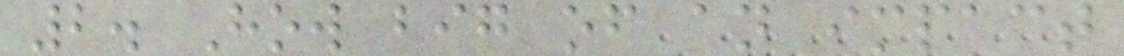2. How big of an impact
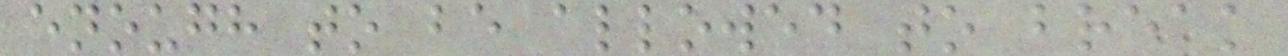enough to be allowed to break
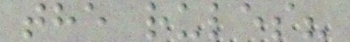the rules?
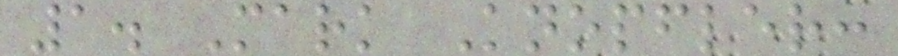1. Mark Knopfler:
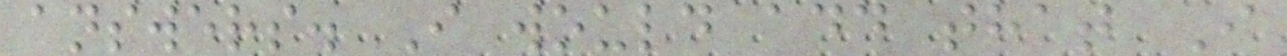answers. I would add that I
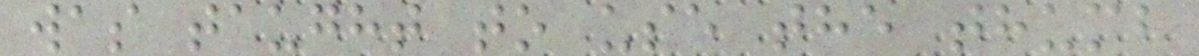was taught to use the thumb
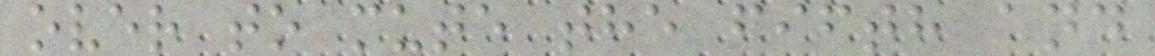over to mute the fifth and
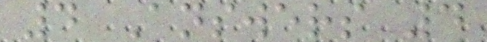4 Answers 4
